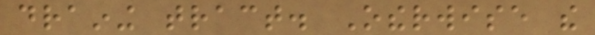draining tract. Otherwise the
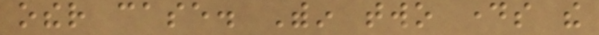other case. Within two days the
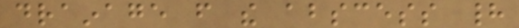drainage from the abscess had
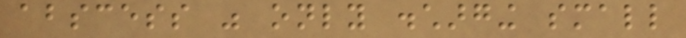abscess was only discharging small
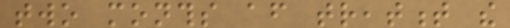two months after treatment the
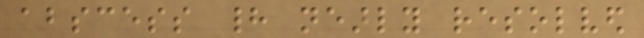abscess had nearly resolved
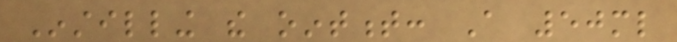Instilling the ointment: A 50ml
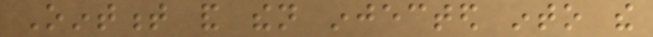Ointment and then injected into the
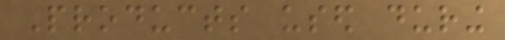Products used during
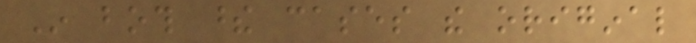In both these cases the original
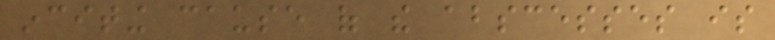inciting cause of the abscesses is
